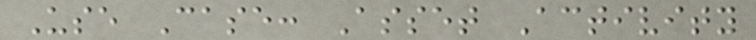Use Case: Asset Activity
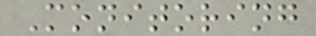Monitoring
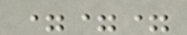===
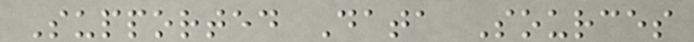Supported Data Sources
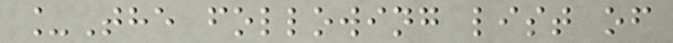_The following list of
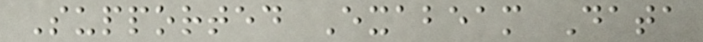Supported Exabeam Data
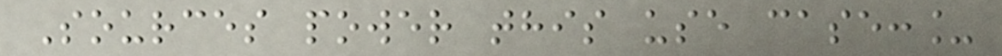Sources power this use case:_
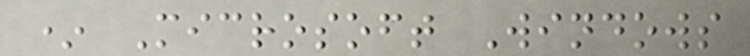* Microsoft Windows
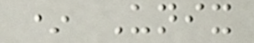* Unix
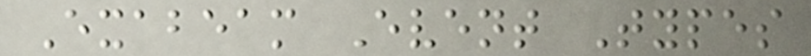Exabeam Event Types
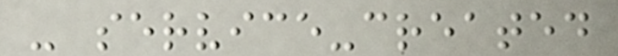- service-created
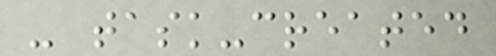- task-created
